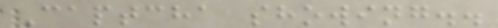Captcha showing..
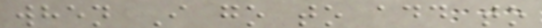when I go to add to
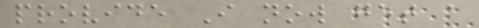provide I now get a
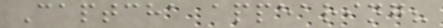Captcha appearing?
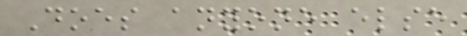Does anyone else
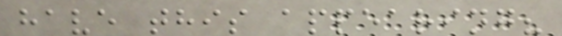have this appearing?
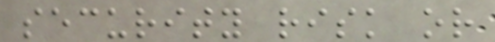security risk or
